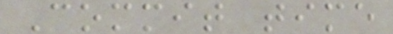Commit time
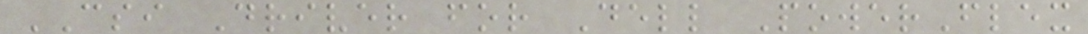CSI Driver for Dell PowerFlex
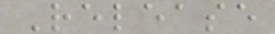Release
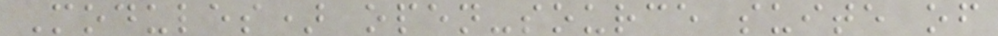Modules) open-source suite of
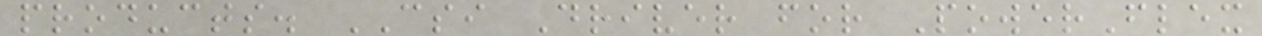products. CSI Driver for PowerFlex
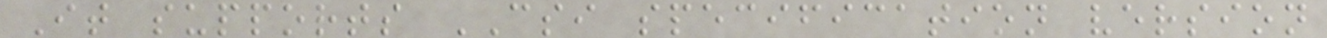It supports CSI specification version
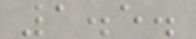1.5.
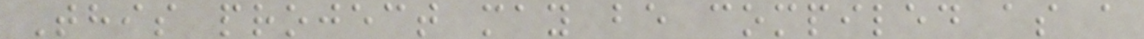This project may be compiled as a
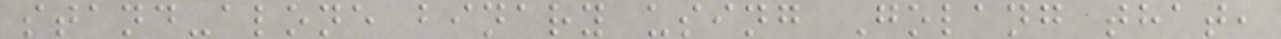stand-alone binary using Golang that,
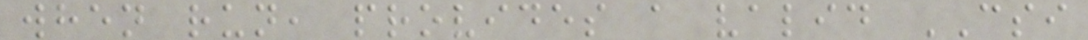when run, provides a valid CSI
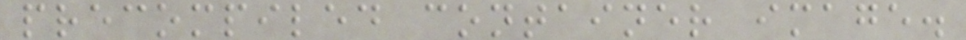precompiled container image.
